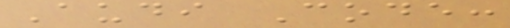Audi Code:
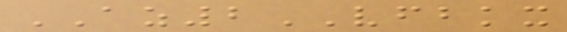AZ2VFBKX
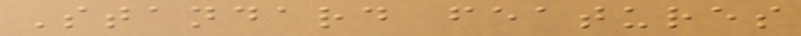Standard features
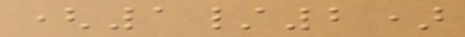(1/2)
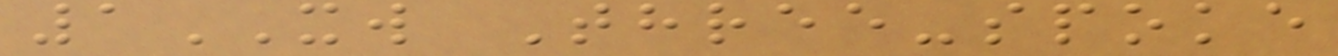1XW Three-spoke
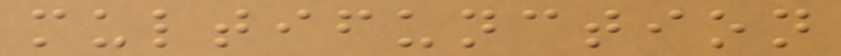multifunction
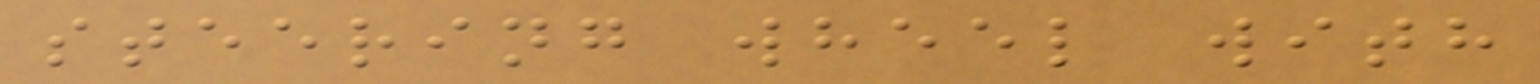steering wheel with
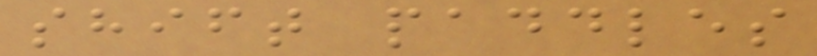shift paddles
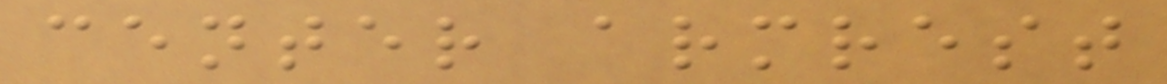center armrest
